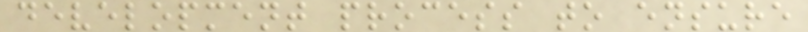development process to ensure
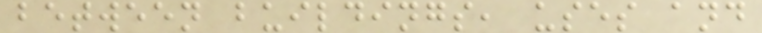between buildings, uses and
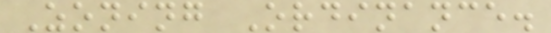Zoning Ordinance.
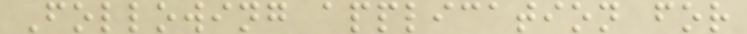Following application for
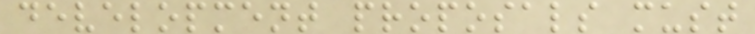development proposals must
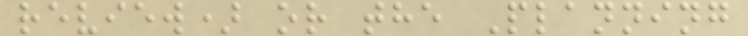review) or the Planning
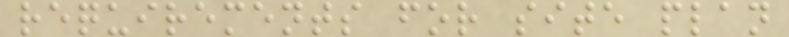requirements for site plan
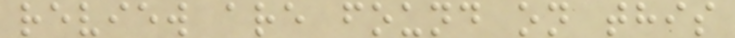review are found on this
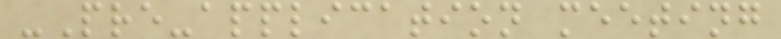-Pre-application meeting
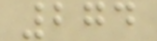274
